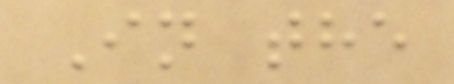In the
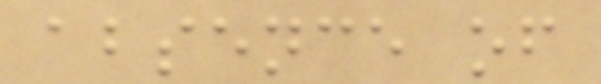absence of
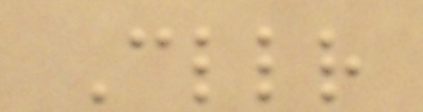Cllr
